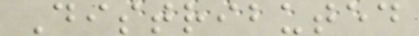Distributed
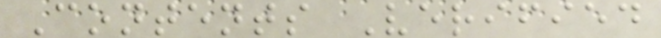Contents Verified
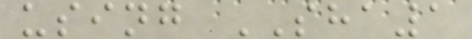using SHA1
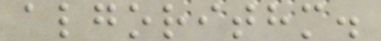algorithm.
